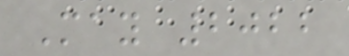May 2022
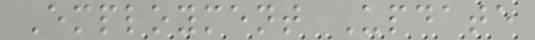Employment Update
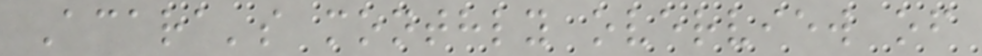Acara's monthly overview of
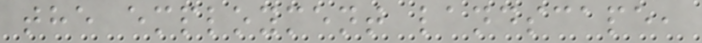the employment landscape,
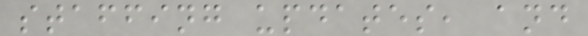staffing updates, and
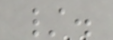/.
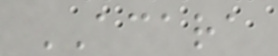ACARA
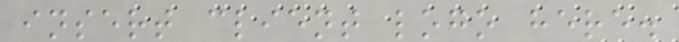insert client logo here.
